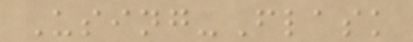Using-Flask
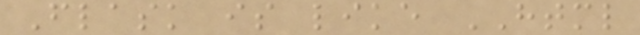Flask is like HTML
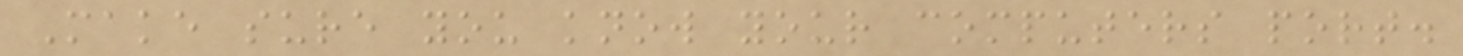Make sure you know your computers port.
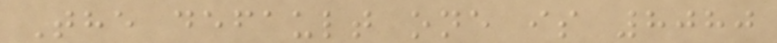The default one is 8080
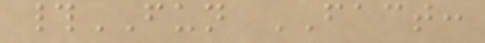#FUN FACT:
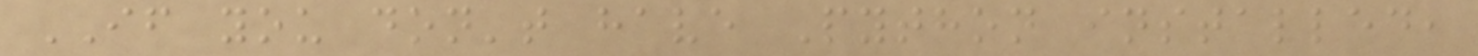IF you don't have Python installed,
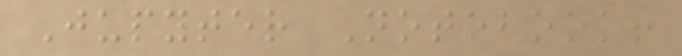Jupyter Notebook!
